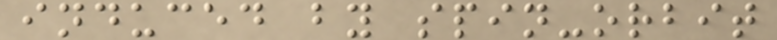induced by spin-orbit
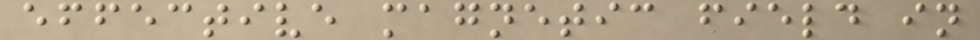effective magnetic field in
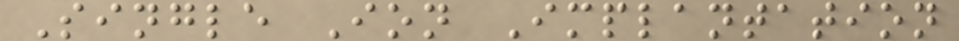Single Ion Implantation
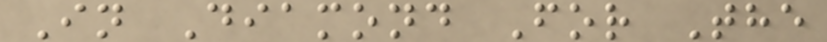In Diamond For The
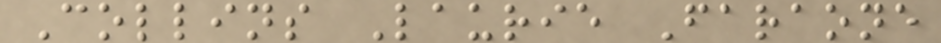Collins Laurie Faraone
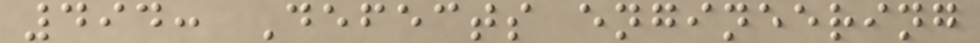494: Defects engineering
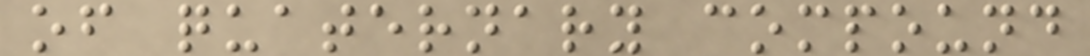of quaternary compound
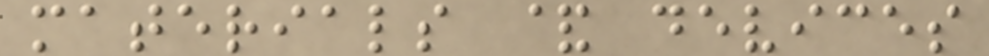materials & devices
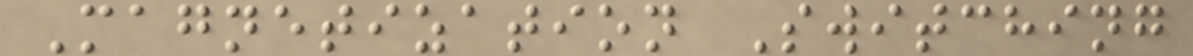Magnetization Switching
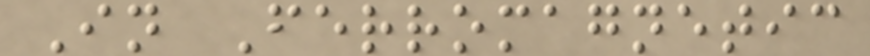In Ferromagnetic
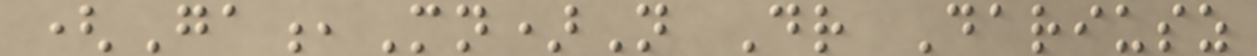(Ga,Mn)N Dr Dariusz
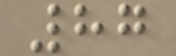87
